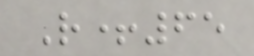R+65
